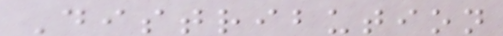Distribution
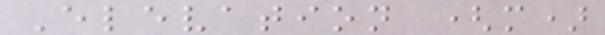Elevation (m)
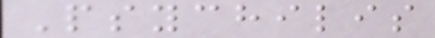Psychilis
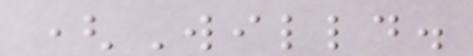(Willd.
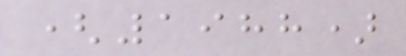(1988)
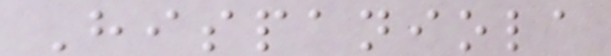Hispaniola
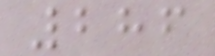286
